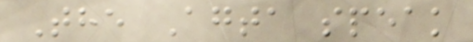The Agta speak
